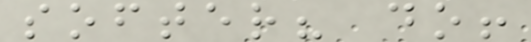softer? do!
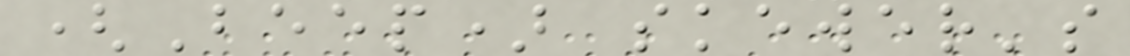(Beep) skewer's
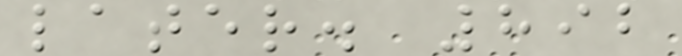later. 892
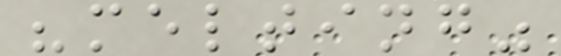"melting"
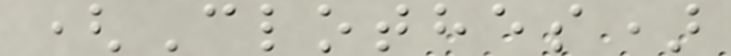(Clothes)
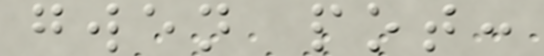gwen pot:
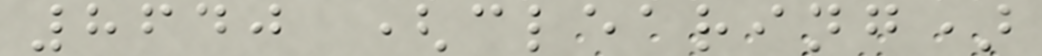8640 (clearing)
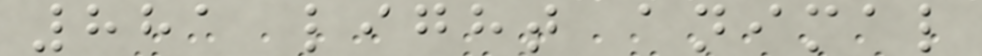881 light animal
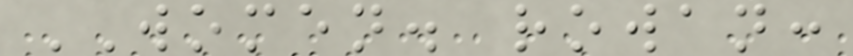WOMEN. rowan:
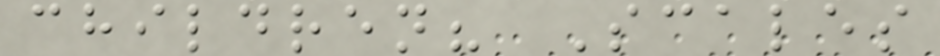children? Scales
